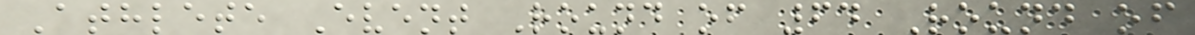Athlete Event Round of 64 Round of
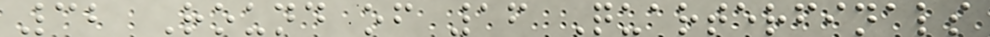32 Round of 16 Quarterfinals
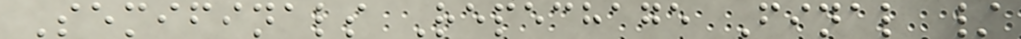Semifinals Repechage Final /
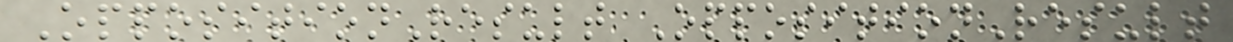OppositionResult OppositionResult
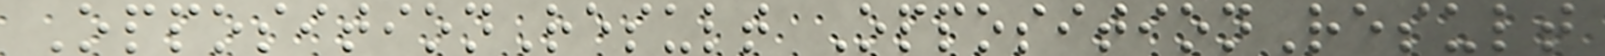OppositionResult OppositionResult
